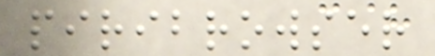piribrowser
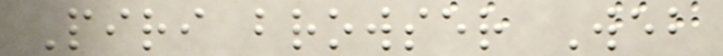Piri browser Web
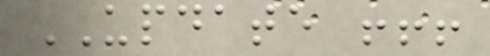UPDATE !!!
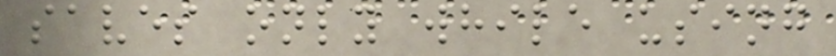saves only while using
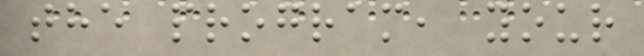the program, your
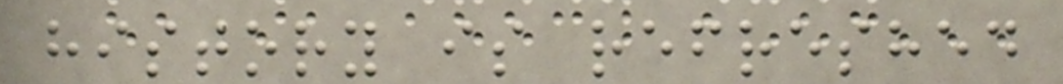history is refreshed
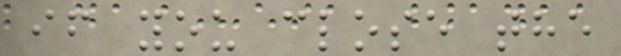if you close the
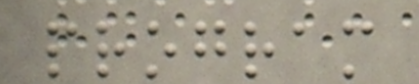program
